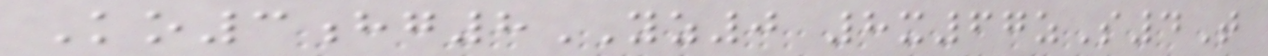Ko3hg8YZ0 8x67zS4T
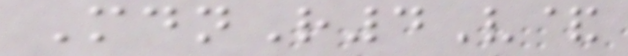MdnR4V&
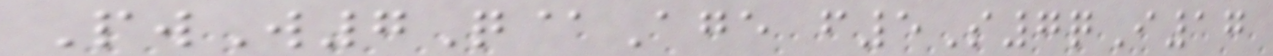PwW7Q@Age f5S7qI17
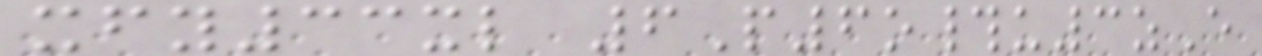xfy33xl 6P6o#u3zE
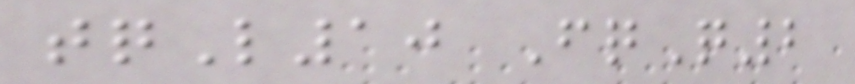tqL10 FqQ2
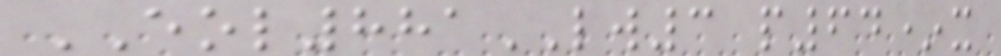EOL881LW3 p64*x
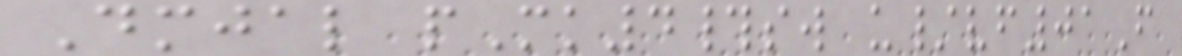Dmjal pMk4#sw u/vf01F
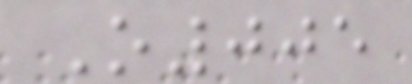O005
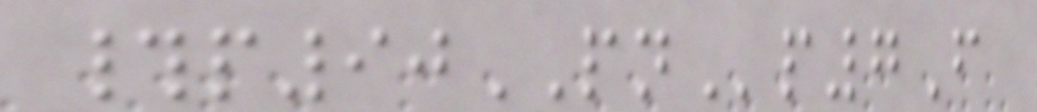#p90PNp7F
